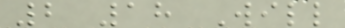2 18 Will
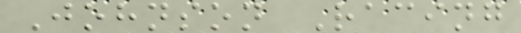Johnson Racing
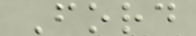Ford
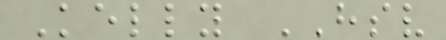Kelly HSV
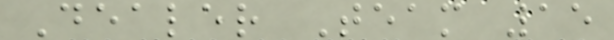Dealer Team 15
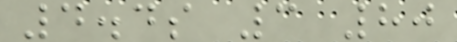4.4s 3 80
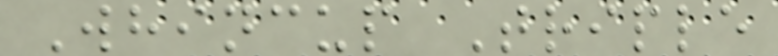Whincup Triple
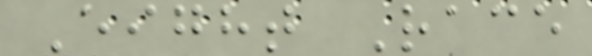Eight Race
